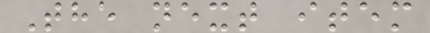The next item
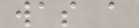was a
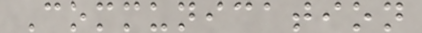Communication
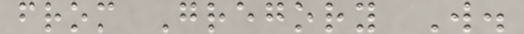from Gregory W.
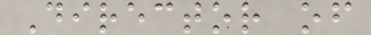Director of
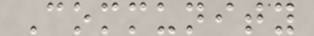Community
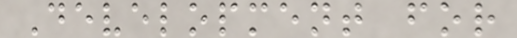Development for
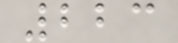223
